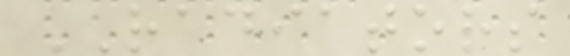RADIATORS
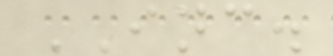INC.
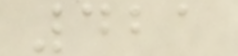421
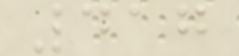417
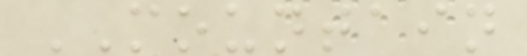MOUNTAIN
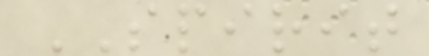SPIRIT
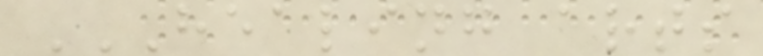HEALING ARTS
